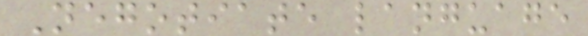Negotiate language
